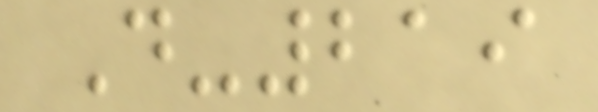D-219
